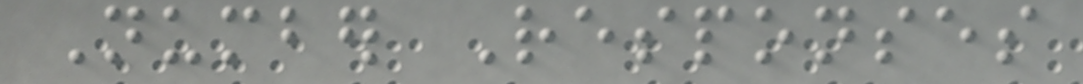Number Responses
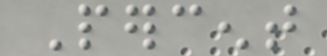Percent
